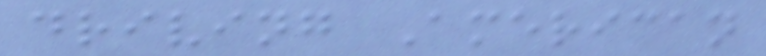driving American
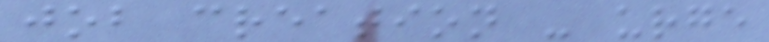job creation - urge
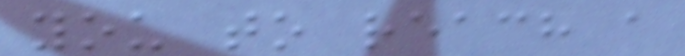you to reach a
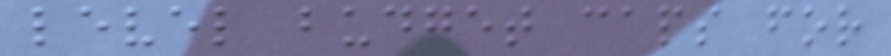level budget caps for
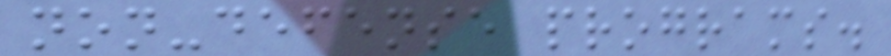non-defense programs.
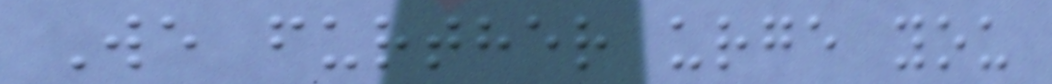We further urge you
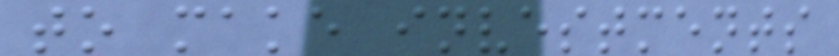to make investments
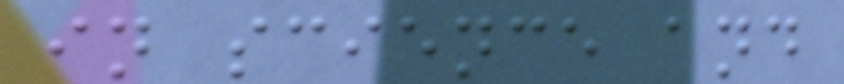in science and
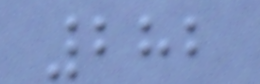282
